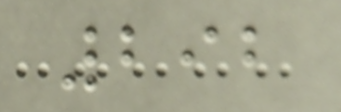292
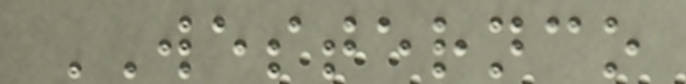WESTERNCO
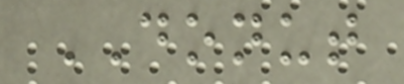DONUT
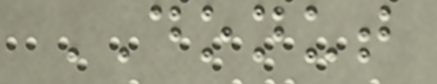DONUT
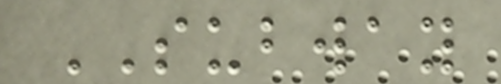SUBWAY
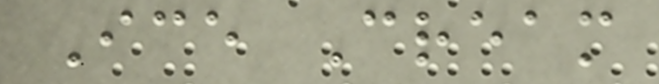Ice Cream
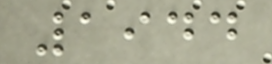1944
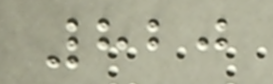820
